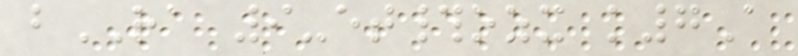bRA 9-et#ozx k7A
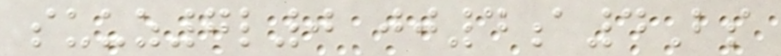suuz7l0 jj4a4Bs
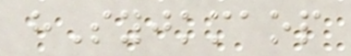hSyjkmaop
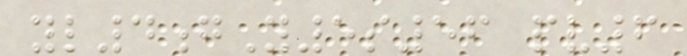yl4gY5s56 pv6
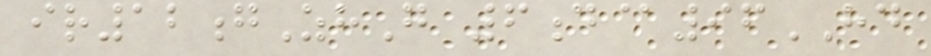ir12gZhG 6d@96HD
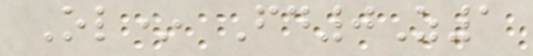Ol* Fd0Z1
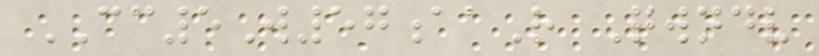CC5W57aaR Qwndv
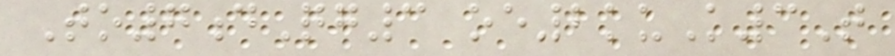To7dQg3 oe2kuK3T
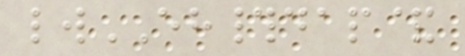lwEH#dap&
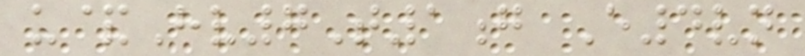u&Hv7T1g E4vn
